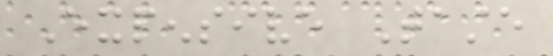Expensive Taste
